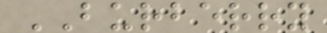BURBERRY
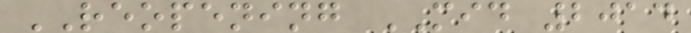REOPENING MID 2014
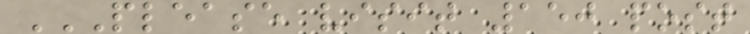PLEASE VISIT 150 POST
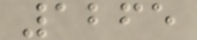1265
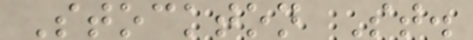Stockton St.
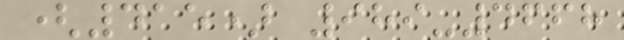(415) 989-4668
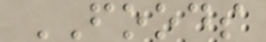FOODS
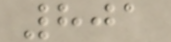801
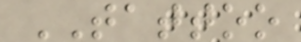TATTOO
